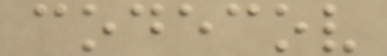codecov
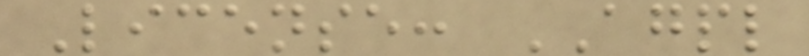License: AGPL
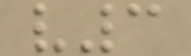v3
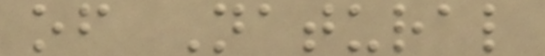of Natural
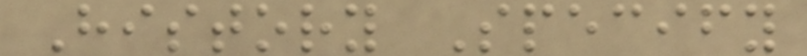History Specify
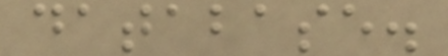database.
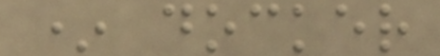* docker
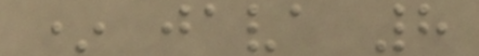* java 8
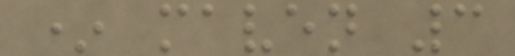* maven 3
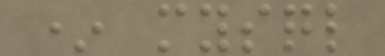* mysql
